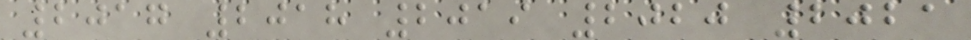2017 2018 2019 2020 2021
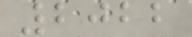2022
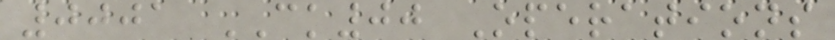0001 CK00 Operations
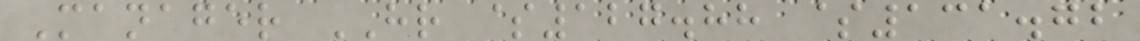Manager HR $127.88 $131.72
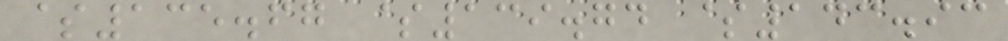$135.67 $139.74 $143.93
